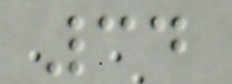34
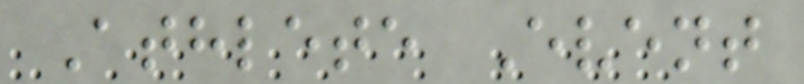Athlete Event
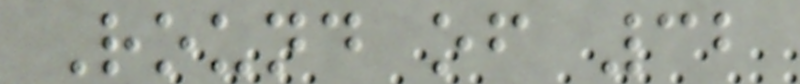Round of 32
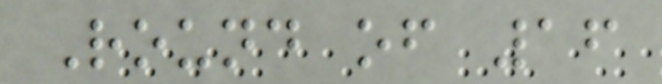Round of 16
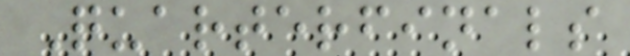Quarterfinals
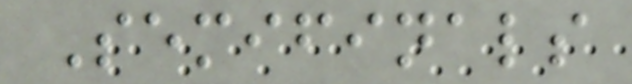Semifinals
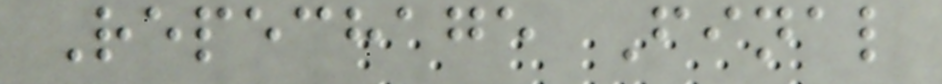Repechage Final
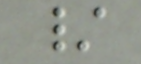/
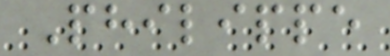Philippe
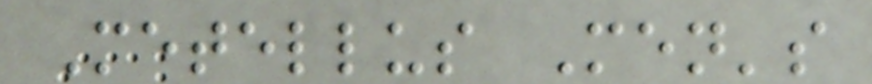Metellus Men's
